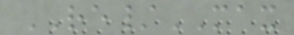RE/MAX
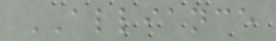ALLIANCE
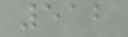512
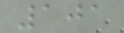101
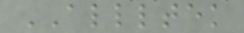ALLLTEK
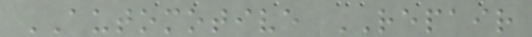AUTOMOTIVE REPAIR
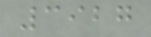3927
